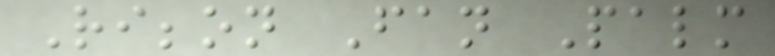Ribbon Fan Palm
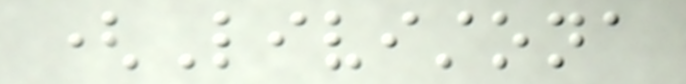(Livistona
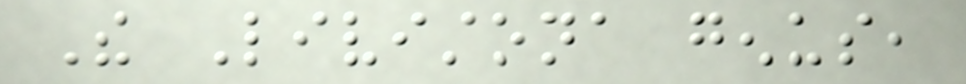The Livistona genus,
